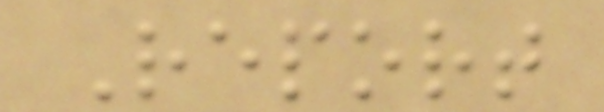Report
